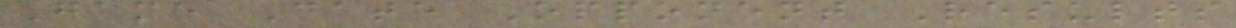Game Date Opponent Results
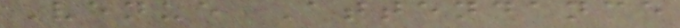Venue Attendance
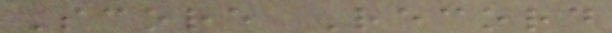Score Record
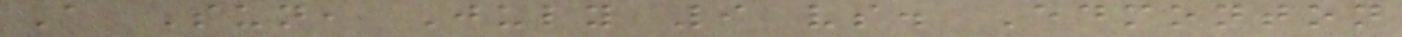A Sun, July 9 vs. Edmonton
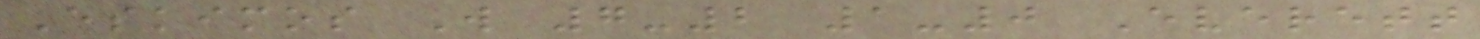Eskimos W 7-2 1-0 Everett
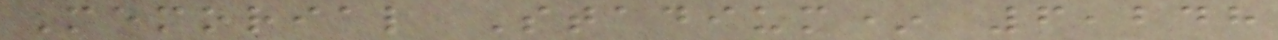Memorial Stadium* 6,248
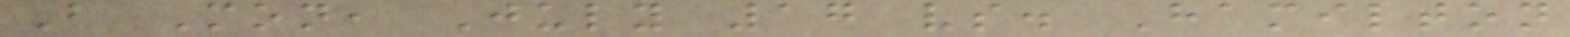B Mon, July 17 vs. Hamilton
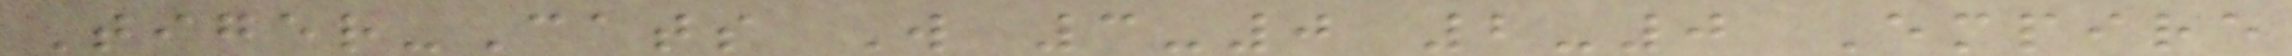Tiger-Cats W 3-0 2-0 Empire
